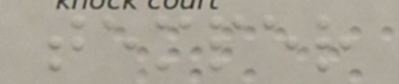temper
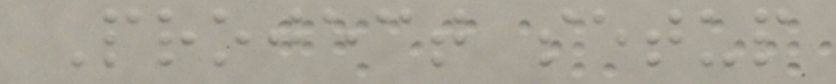Project setup
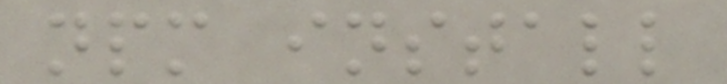npm install
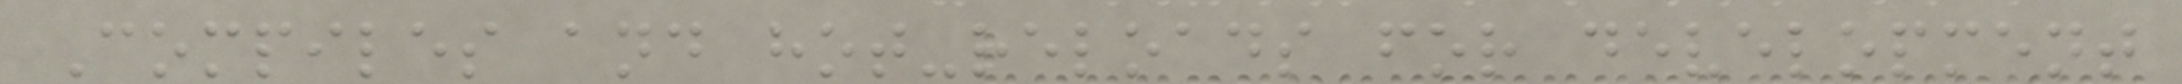Compiles and hot-reloads for development
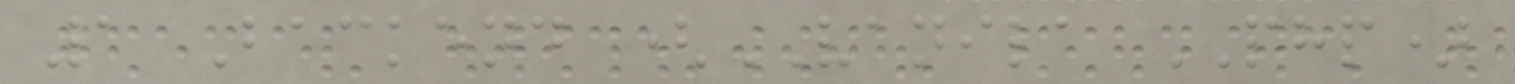1 Backend (VANILA PHP)
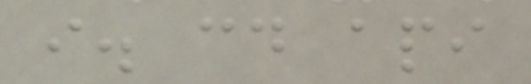i. cd api
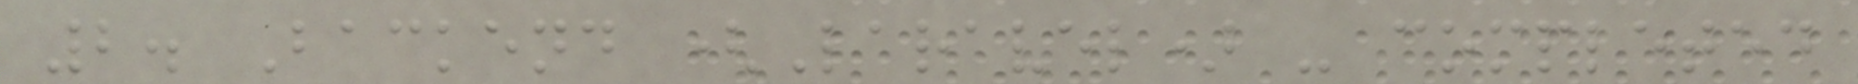2. Backend (Laravel) - completed
